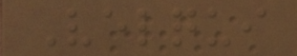Velqui
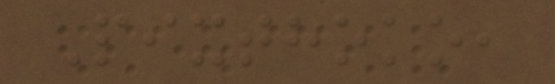Pixthoko,
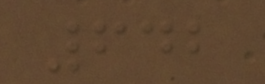642
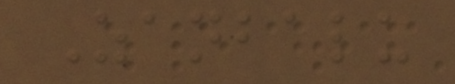Zanbalu
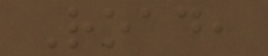Road,
